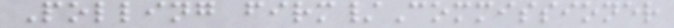Polling firm/Commissioner
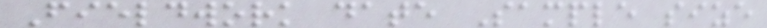Fieldwork date Sample size
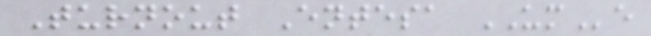Turnout Entesa UMe
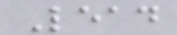Lead
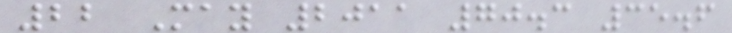22 May 2011 70.3 35.6
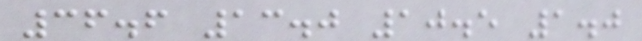36.6 13.0 10.5 1.0
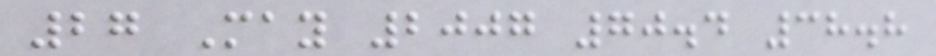27 May 2007 70.4 38.8
